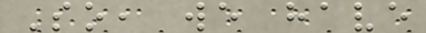So, we have
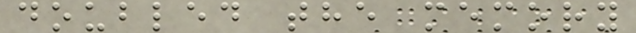doubled the memory
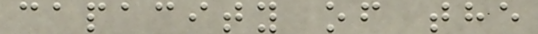capacity of the
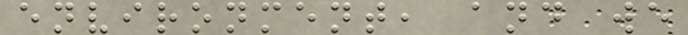environment, and we
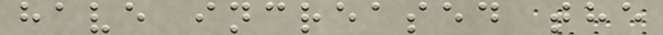have increased the
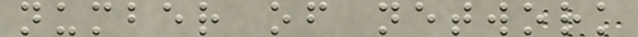number of network
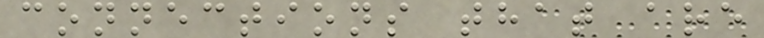connections that are
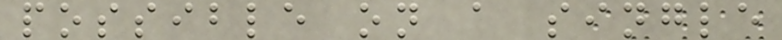possible on a single
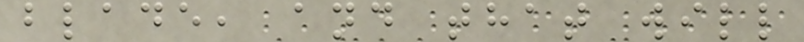blade, and that will
